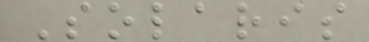Solaris
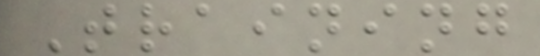Training
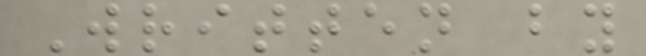Written by
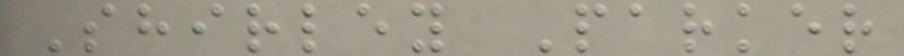Shirley Parker
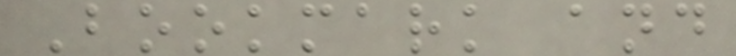Bookmark and
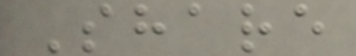Share
